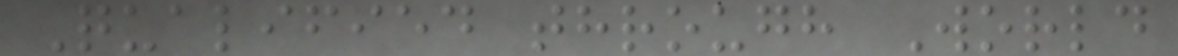Qualified through World
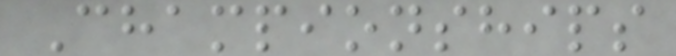Championships
